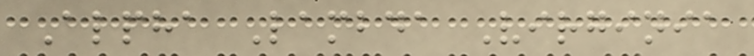Alpha Lambda Virginia
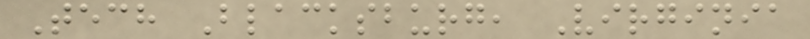Tech Blacksburg, Virginia
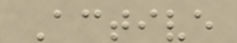Active
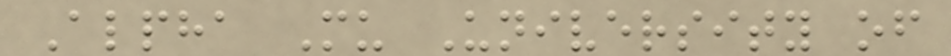Alpha Mu University of
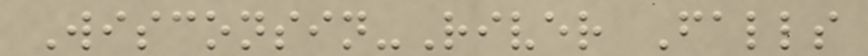Wisconsin-River Falls
